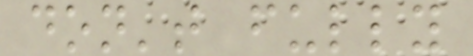don't fully
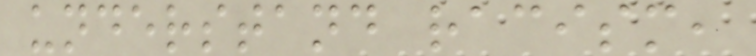understand racism,
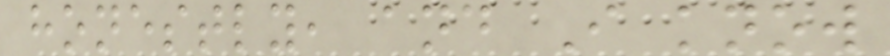honestly, and I know
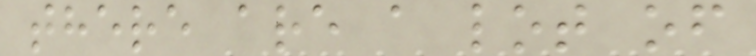there are a lot of
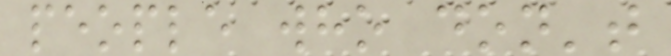people who don't
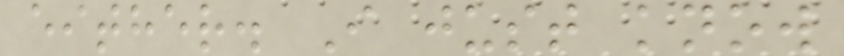either. I just know
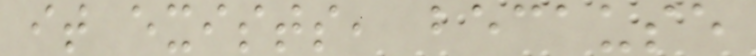it exists, because
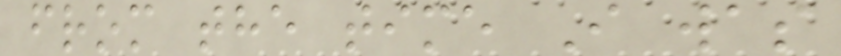from the time I was
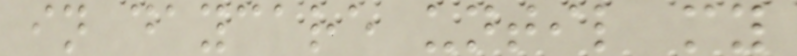in daycare until my
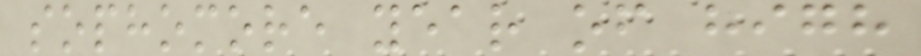sophomore year of high
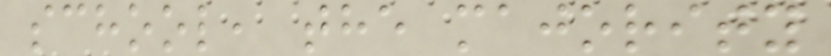school, the majority
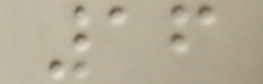16
